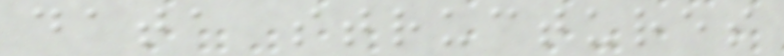data structures
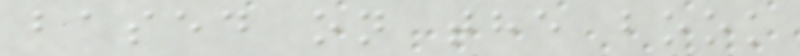based on the book
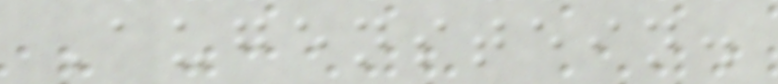Augenstein.
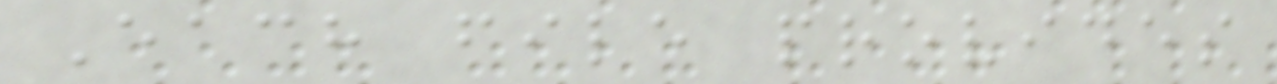Each file provides
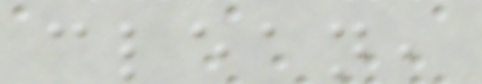clean,
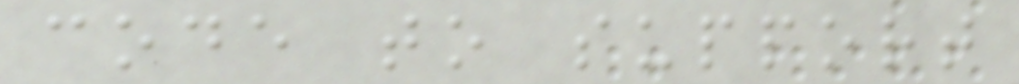code to support
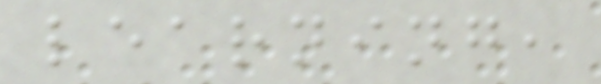learning,
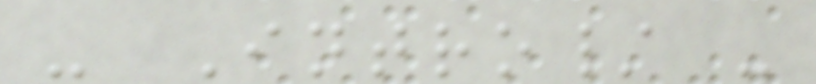- Intro/ -
